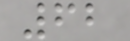62
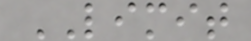LIMIT
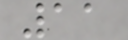11
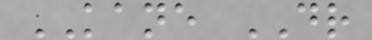KANE DR
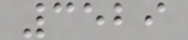3529
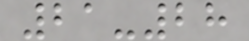21-28
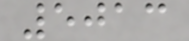5013
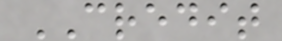CREDIT
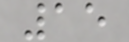15
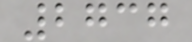2737
